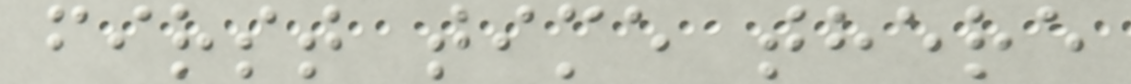first time there
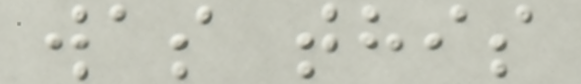was this
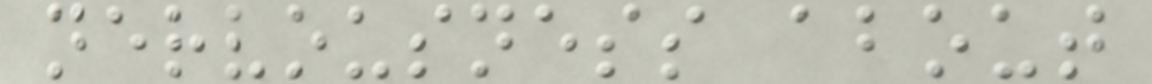nervousness about
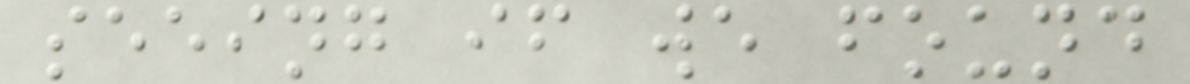seeing if we found
